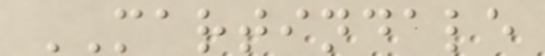MARTINDALE
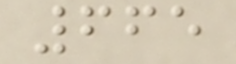665
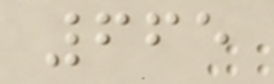665
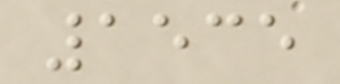1535
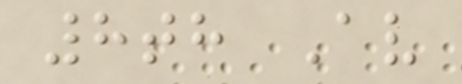8th Av
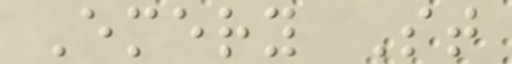Emery St
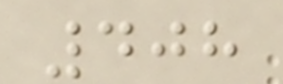408
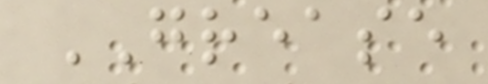GREASE
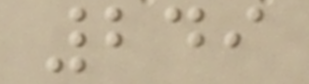249
